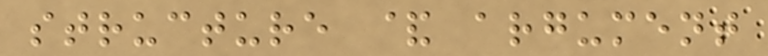structure & argument
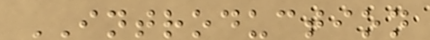INTRODUCTION
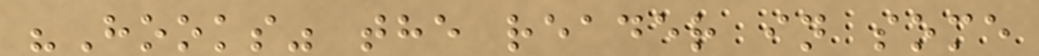"Hooks" the reader in some
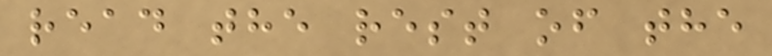read the rest of the
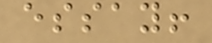essay!
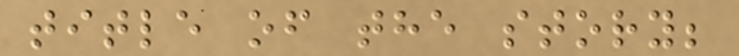title of the story;
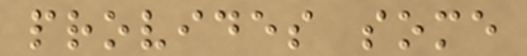provides some
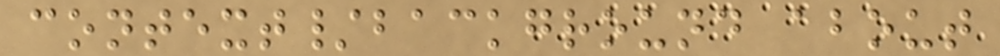context/background about
